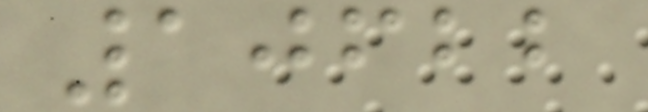10622
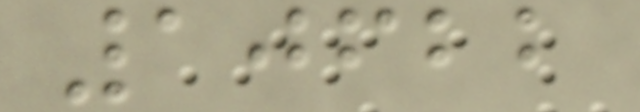10622
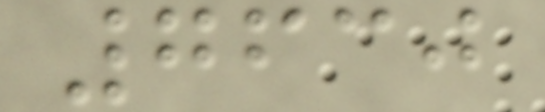7630
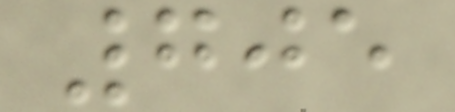705
